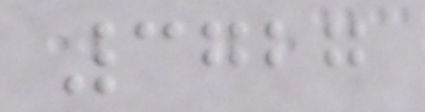3727
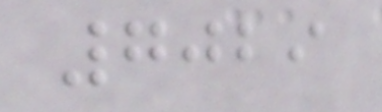7029
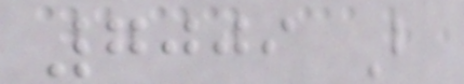7009 B
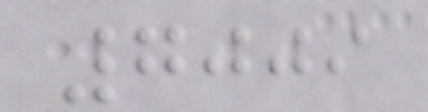7009
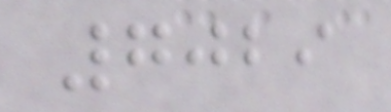7029
